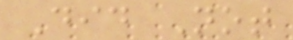Did Not
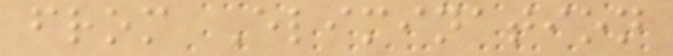from Elimination
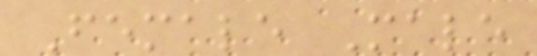Female Male
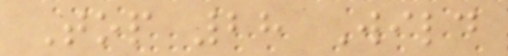Top 28 Wild
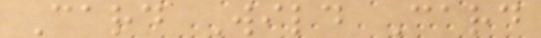Card Wild Card
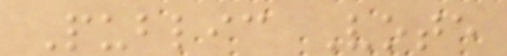Public Vote
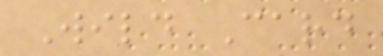Wild Card
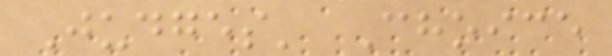Judges' Choice
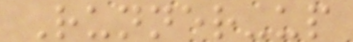Runner-up
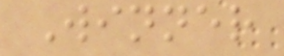Winner
